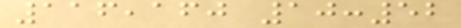116,160 10:52
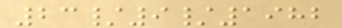23/9/1982
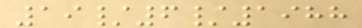19/6/1988
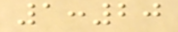1:20
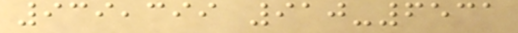939,399 910-6531
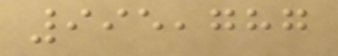995,787
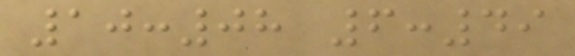10:08 6:49
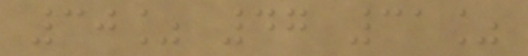30% 47 31%
